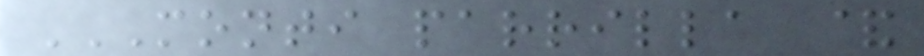MONTI PARRILLA &
